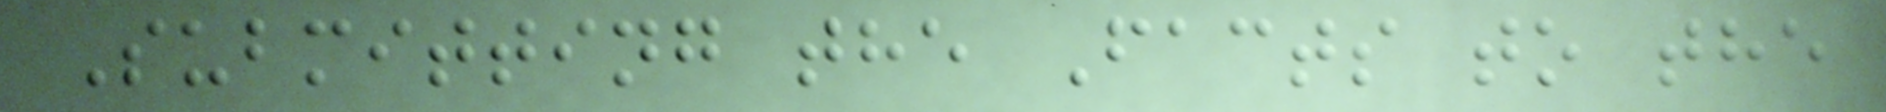Submitting the Facts to the
